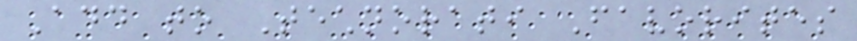Add to Technorati Favorites
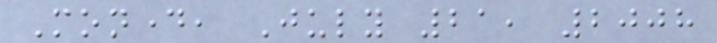Monday, July 21, 2008
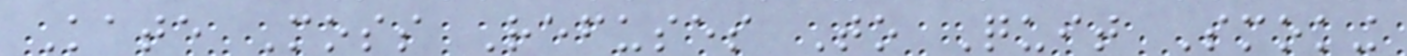Kate Moss Refuses To Quit Smoking
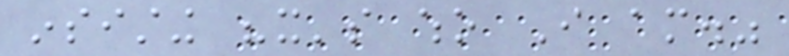insisting "it's who I am."
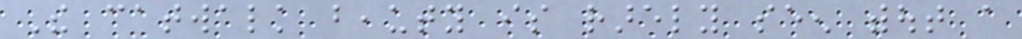The catwalk beauty is rarely seen without a
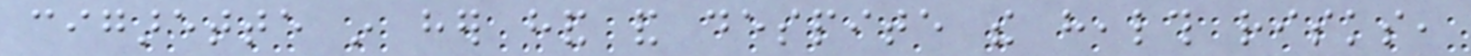cigarette in her hand and despite the health risks,
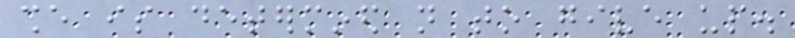she is determined not to give up.
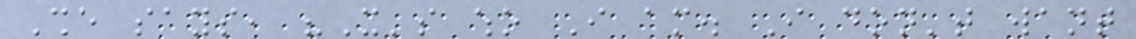She says, "It's who I am. I don't want
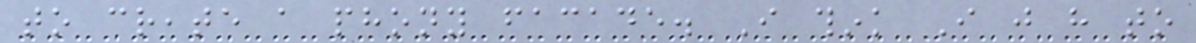to create a phony facade. I think I just have to
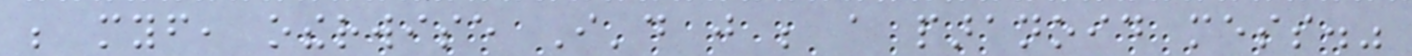be myself, otherwise I'd just be a paranoid mess."
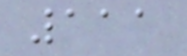111
